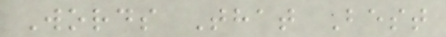Words That Best
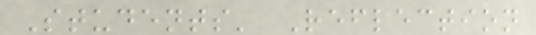Students' Reflection
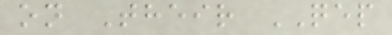on Their QEP
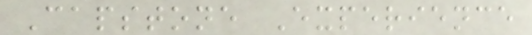Capstone Experience
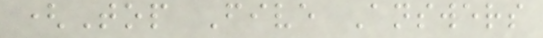(Top Five Answers
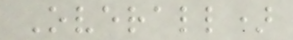Overall)
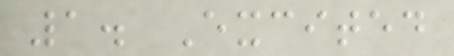1. Excited
